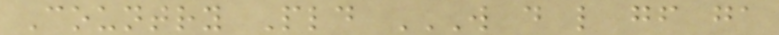Country Pld W D L GF GA
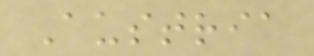Austria
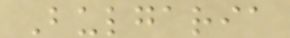Bulgaria
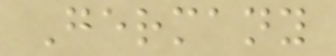Germany
